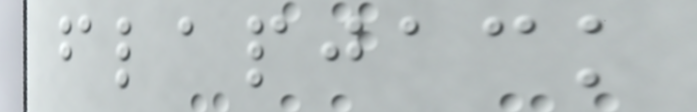flapjack
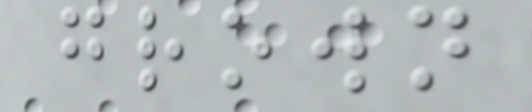grown
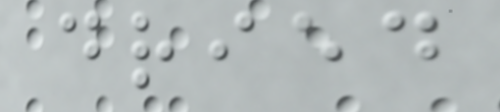dried
